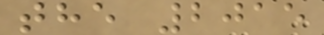the 2015
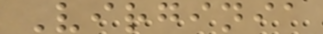Virginia
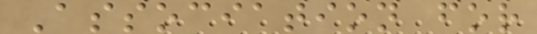Association for
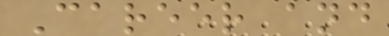Career and
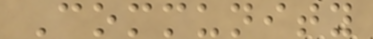Community
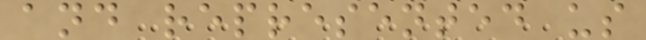and represented us
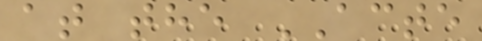at the ACTE
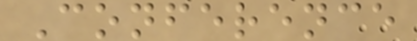Conference
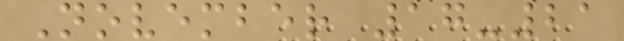November 17-21
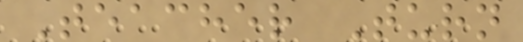Teacher Turn
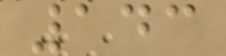143
